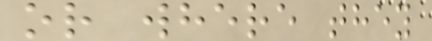or where they
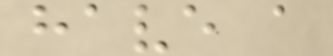have a
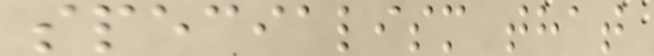specialism that
